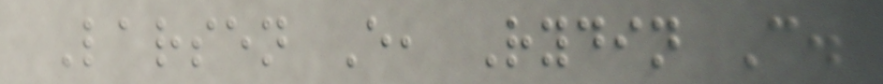Larsen E, Rydin C.
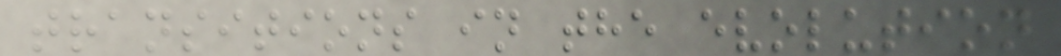transitions in the evolution
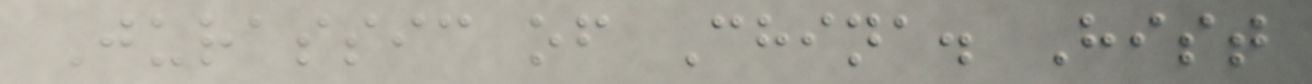Jurassic of China. Hist
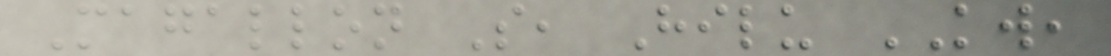Magallon S, Hilu KW,
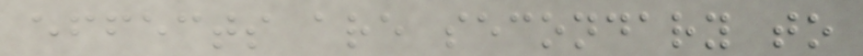effects are secondary to
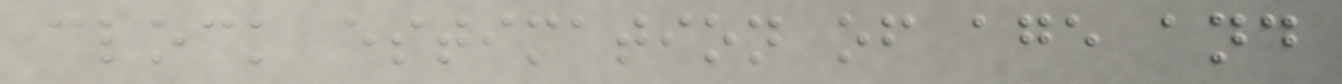clock estimation of age and
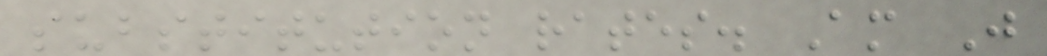substitution rates. Am J
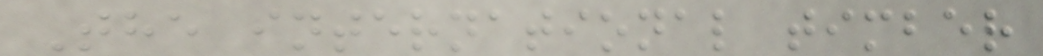The international timber
